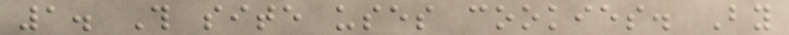1. This site uses cookies. By
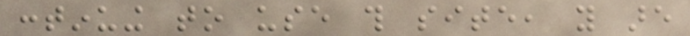continuing to use this site, you are
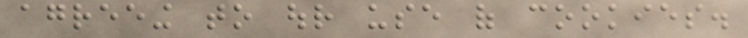agreeing to our use of cookies.
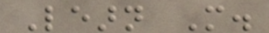Learn More.
